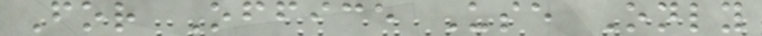For Office Use Only
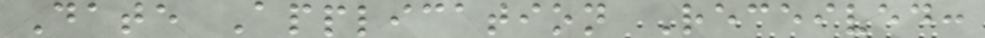Date Application Received:
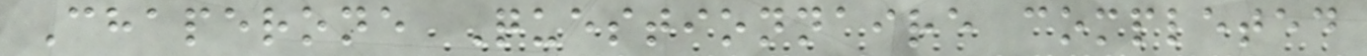Chaperone Questionnaire completed
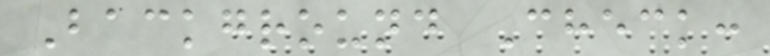Background Check:
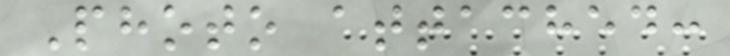Photo attached:
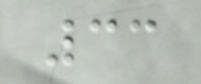33
